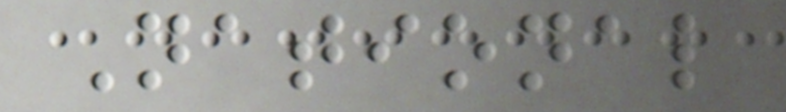National
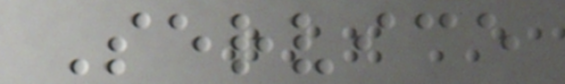Service
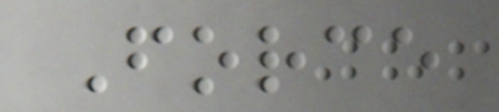Force
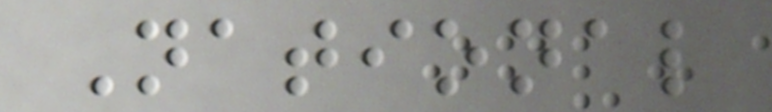National
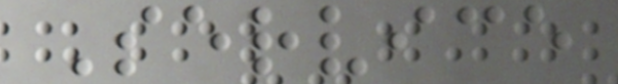Service
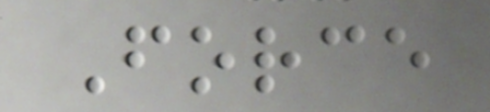Force
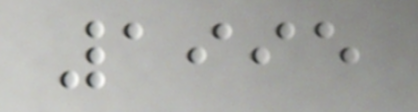1995
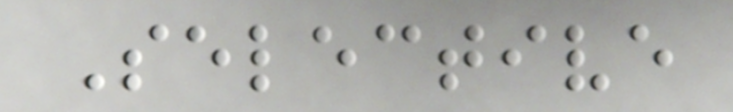Selective
